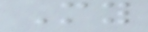My
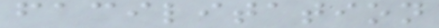facilitation
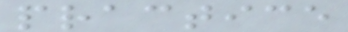practice
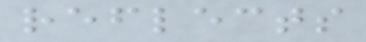reflects
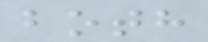both
